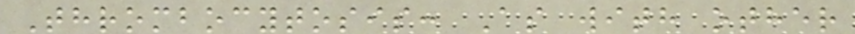Thrombocytosis: As with other
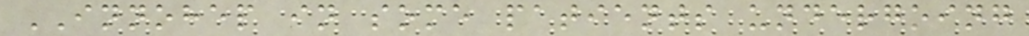INNOHEP in some patients undergoing
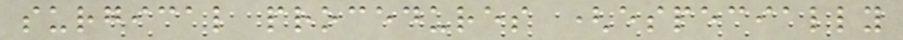surgical procedures (especially
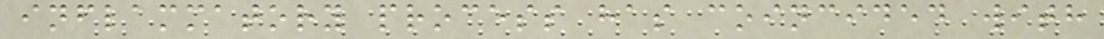inflammatory process has coincided with
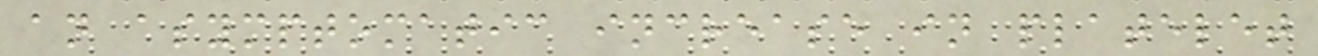an asymptomatic increase in platelet
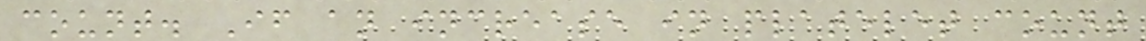count. If an increase in platelet count
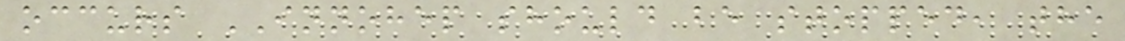occurs INNOHEP should be stopped, the
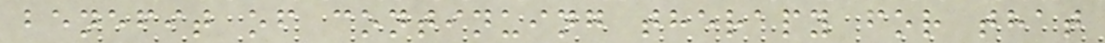benefit of continuing therapy for that
